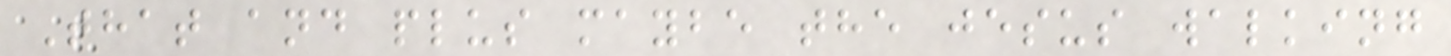That and plus maybe the jesus walking
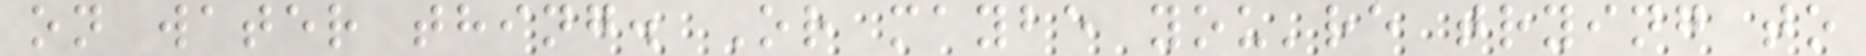on water thing. Or maybe you're trying to
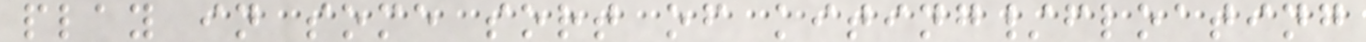play in some sort of kiting/floating
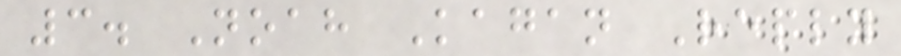3. Noah Kagan Reply
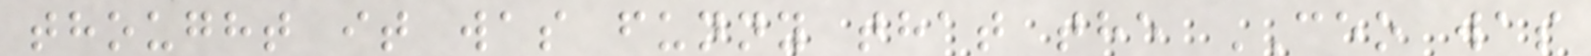thought it was funny that the CEO was
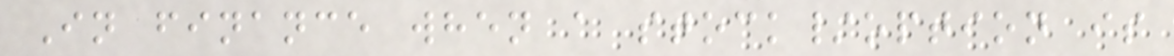In finance when a stock/option is
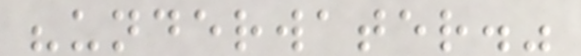"underwater."
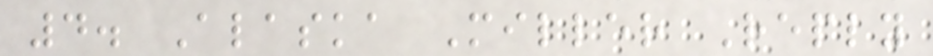4. Alaska Miller Reply
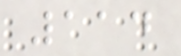114
